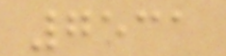7531
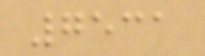7531
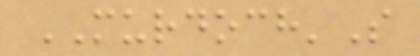MURDOCH'S
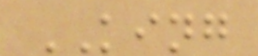KING
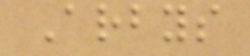Arbys
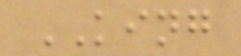KING
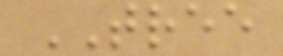TREE
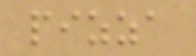pizza
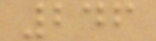246
